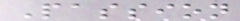Passion
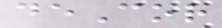deCor
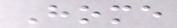Home
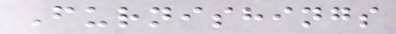Furnishings
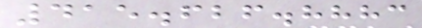415.626.8883
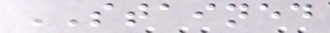STAINED
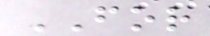FOR
